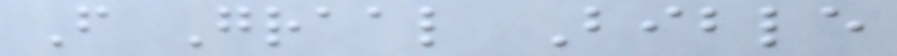From Graal Bible
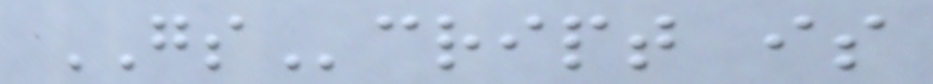GScript is
